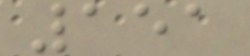151
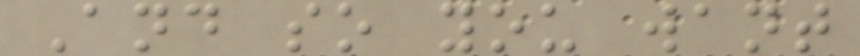And so you want
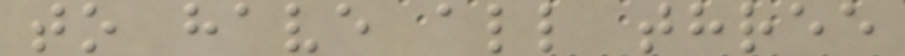to have all three
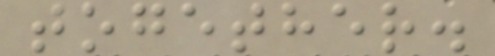together.
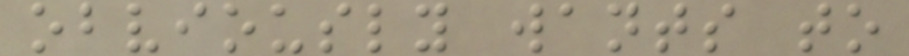obviously wants to
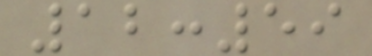12:59
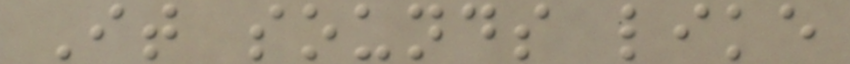It sounds like
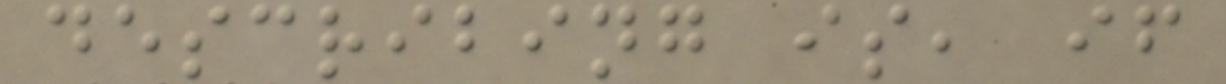describing is, if
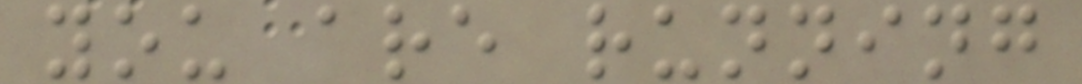you are running
